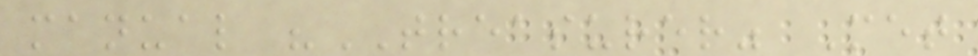manual "TREASURER" Met
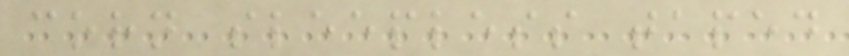corn sleepless taped
